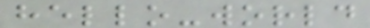hello-world
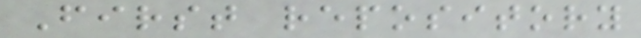First repository
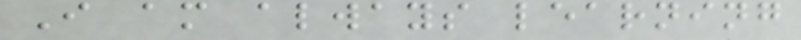I am always learning
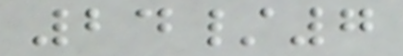24/7
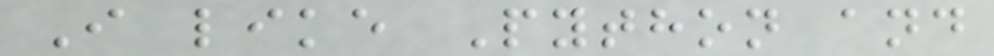I like Python and
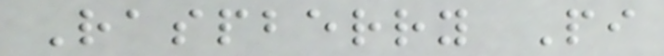Raspberry Pi
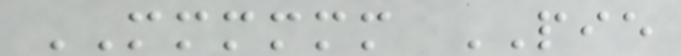MMMMMM PIE
